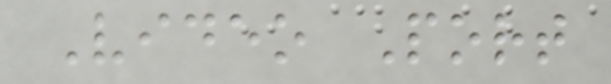Video Port
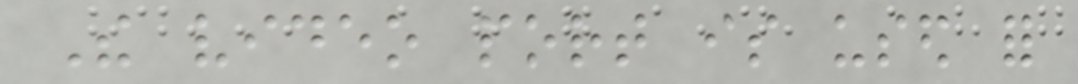The video port is used for
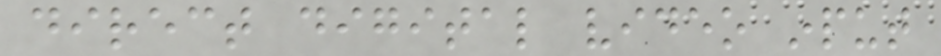direct digital video input
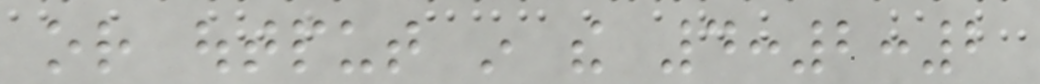or output in the 4:2:2
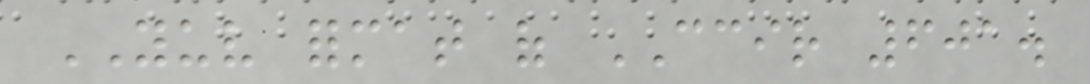YUV format of CCIR 601.
